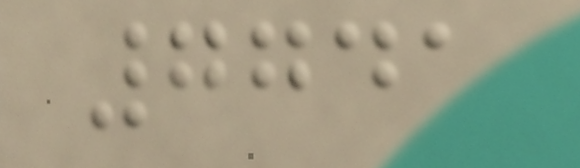7741
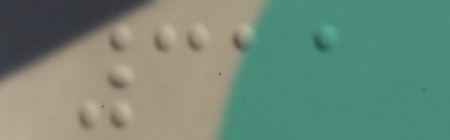311
